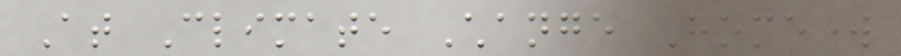At Climate Change Homework
